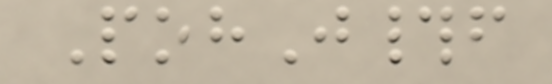PohJ#f
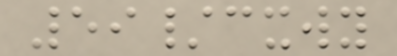59/cxwy
